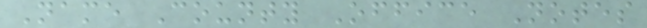Name County Office Notes
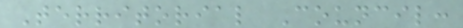Territorial Council:
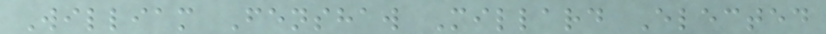William Fenshaw Millard Elected
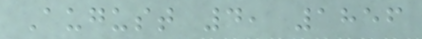August 4, 1856
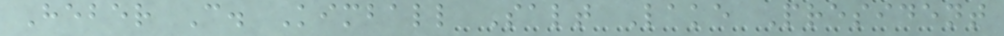Heber C. Kimball Salt Lake President
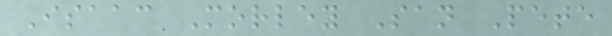Isaac Morley San Pete
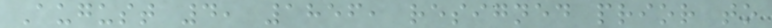August 4, 1856, resigned prior to
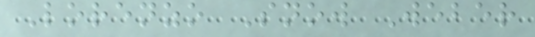Lorenzo Snow Weber
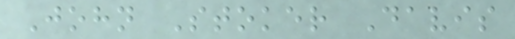John Stoker Davis
